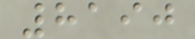8190
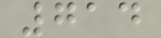714
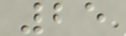25
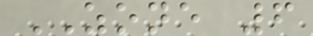ZONE 6
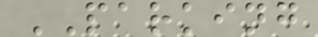PARKING
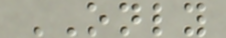ONLY
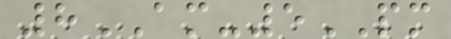8AM-5PM
